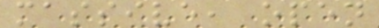massive, open
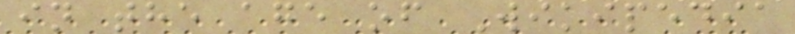in the age of Wikipedia
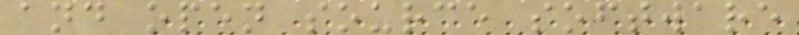and open source software
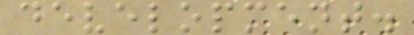development.
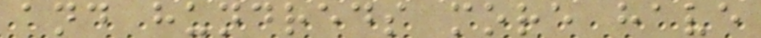and hundreds more have
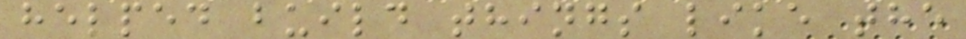helped build things like the
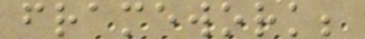framework;
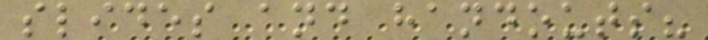slides and handouts?
